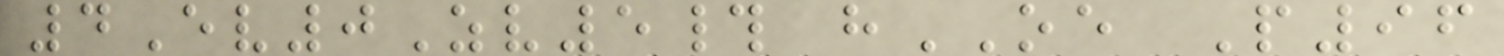4Ev0Zv5# hOE P96
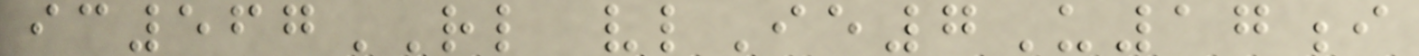ic567RL vlIe7U17i
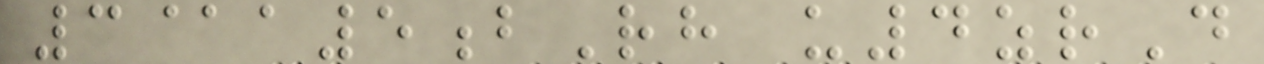3@a5bRh u4zrD
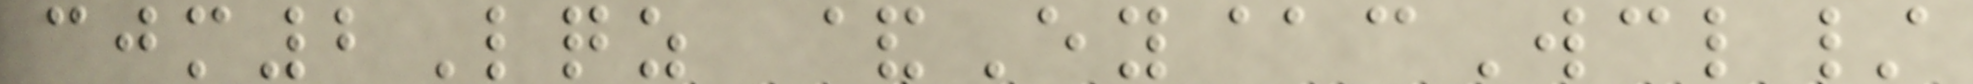cjm2Lqz &Ey@cWcl/
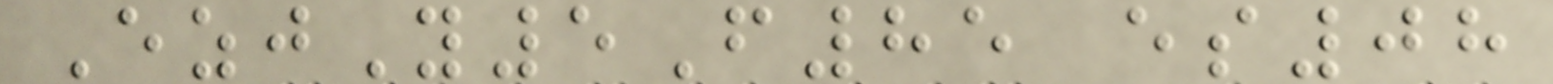EzjY5F85 es08
